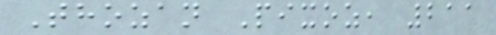Thozan Pixoz, 211
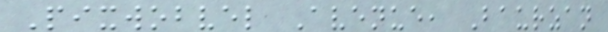Pixwobvel Avenue, Baurzan
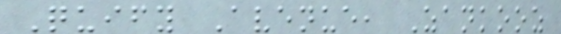Quify Avenue, Zankooz
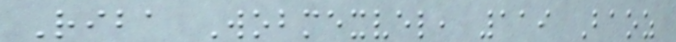Riba Wobmexvel, 119 Baoz
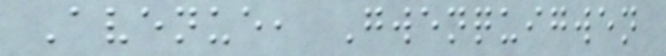Avenue, Gwenquigwen
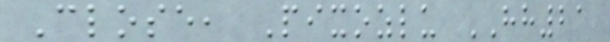Close, Pixozlu HH21
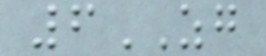6ZG
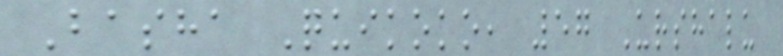Basha Quikoko, 57 Urshalu
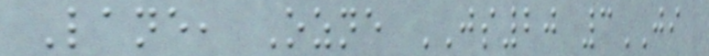Lane, Ozne JS20 3JI
